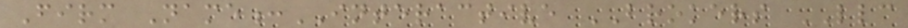Firm Name:INTERACTIVE BROKERS LLC
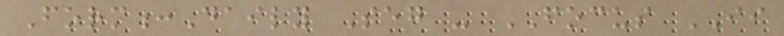Form:Daily Seg - FOCUS II
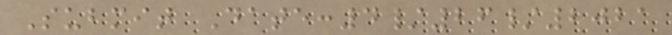Submit Date:4/26/2021
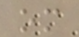om
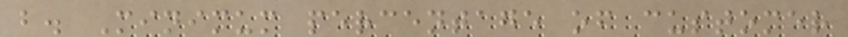b. Minimum percentage of customer
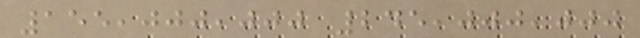155,000,000 245,000,000
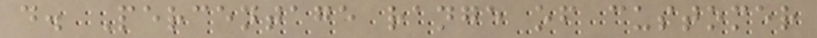d. Percentage range of customer
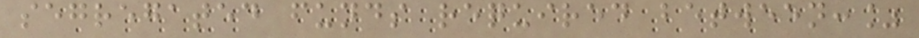segregated funds required between:%
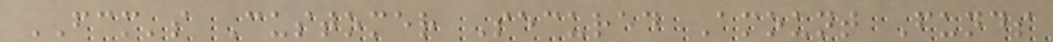FCM's Customer Secured Amount Funds
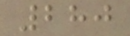280
